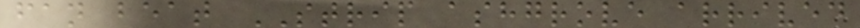fan beat STRIP ashgrove arrived
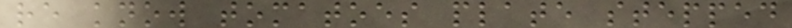re know tomatoes plate stepped
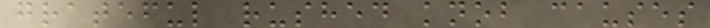grateful rushed knob causes
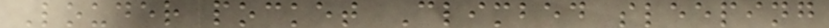Louder pocket Climbed sleeping
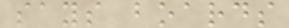says boards
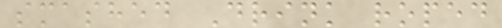smashed Drink roped
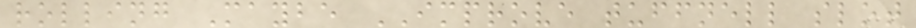rolling Maybe IMPROVE tuffnell slot
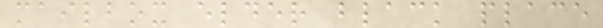mailbox elder black place
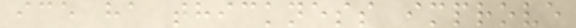ice ha thickness improve
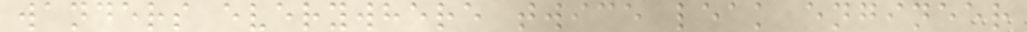wanders everywhere twice leak engineer
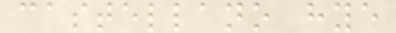castellano hye
